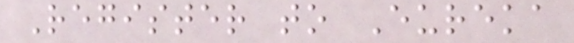Register to Eureka
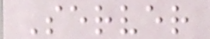Server
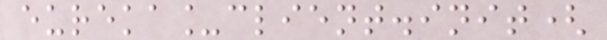eureka_client.init(
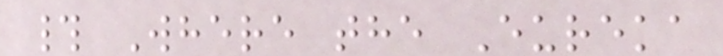# Where the Eureka
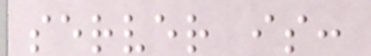server is:
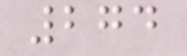274
